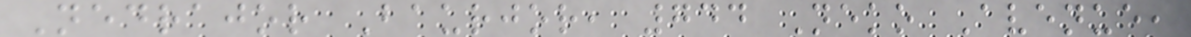Nedrajor Baurjor, 744 Neko Avenue,
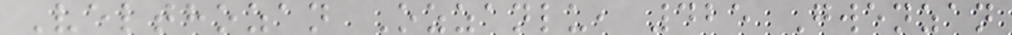Velthozan Ozzanlu, 425 Gwenzan
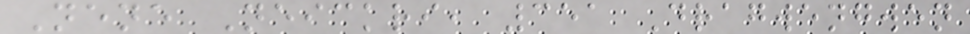Nene Neickri, 351 Dragwengwen
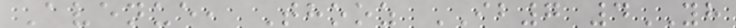Avenue, Thooz IB7 4YH
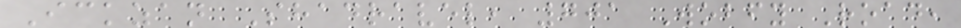Ickzan Shadravel, 701 Wobfy Road,
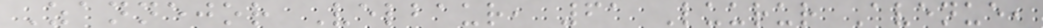Zannejor Velbaur, 61 Luurur Avenue,
